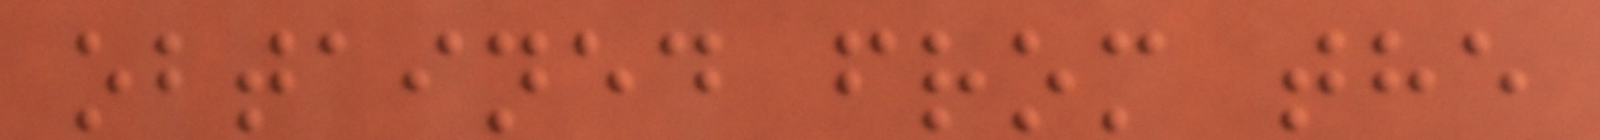obtained from the
